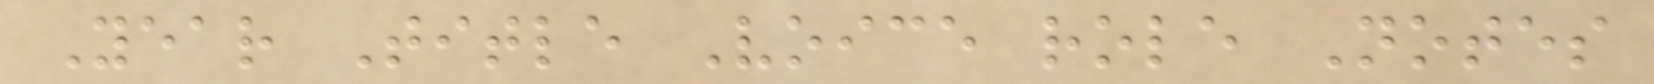Year Title Voice role Notes
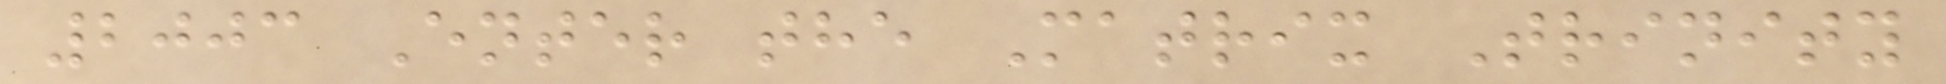2003 Enter the Matrix Trinity
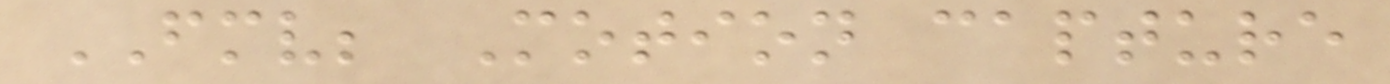FMV; Motion capture
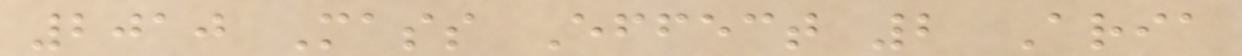2010 Mass Effect 2 Aria
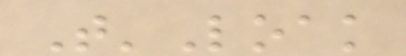T'Loak
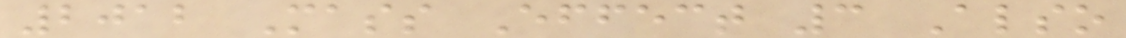2012 Mass Effect 3 Also
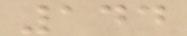144
